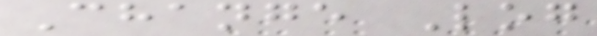Change Log
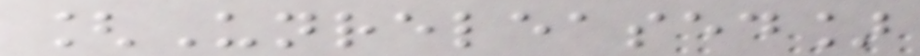[Unreleased]
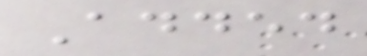Added
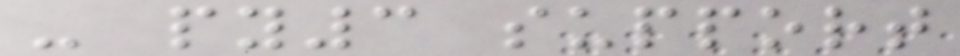- py3 support
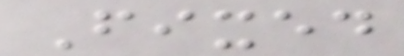Fixed
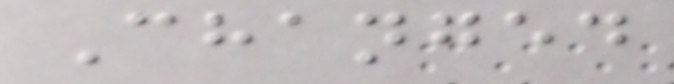Changed
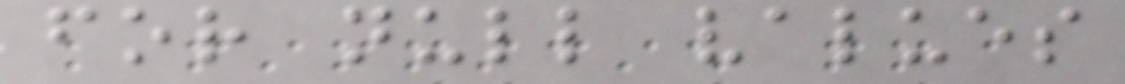for null values
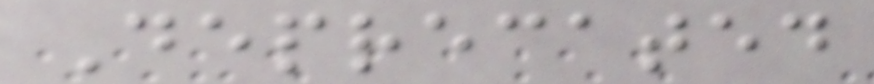Deprecated
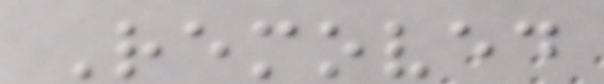Removed
